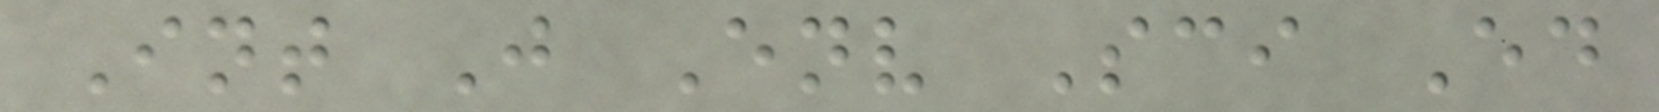Int J Env Sci Ed
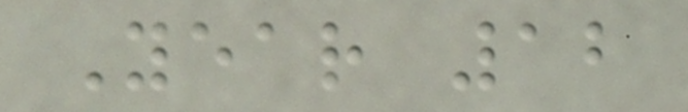Year 12
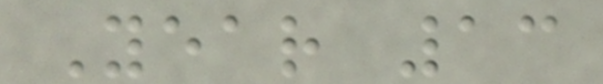Year 13
